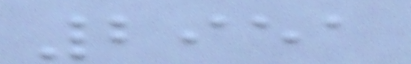2951
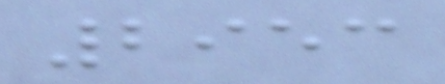2953
